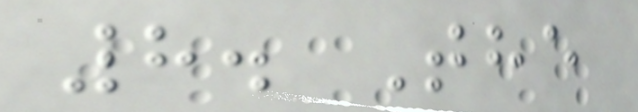8. The
